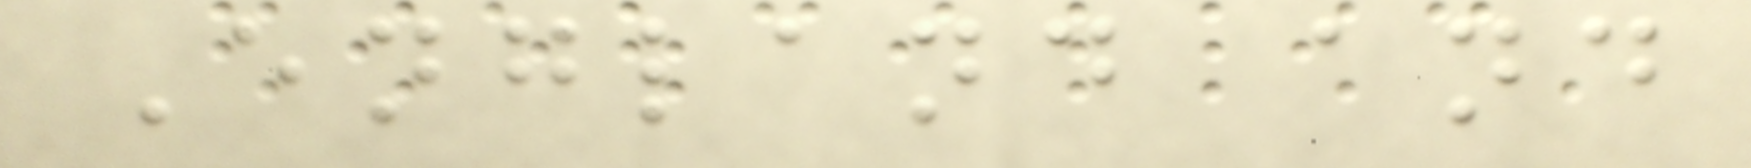England and
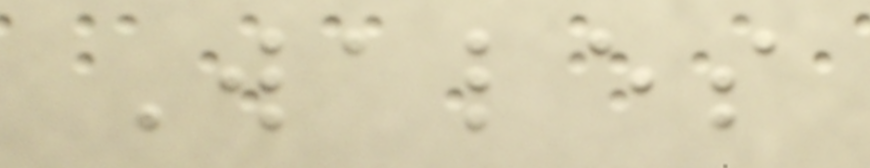Wales
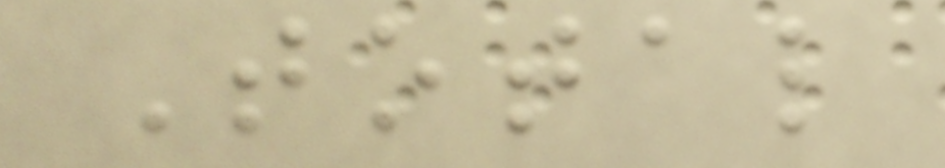Total
